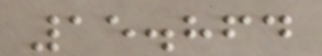15.864
